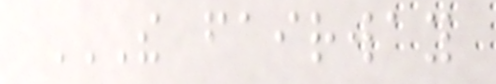THE FAIRWAY
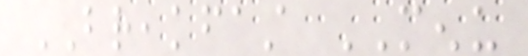BREAKFAST MENU
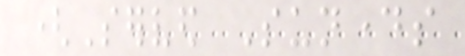(Served Sundays
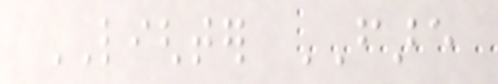LIGHTER FARE
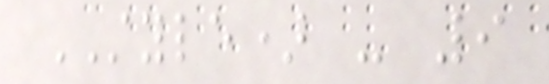STYLE) - 9
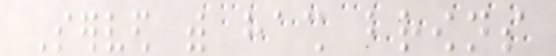Served with hash browns
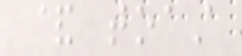& toast
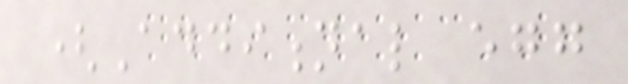(Additional egg
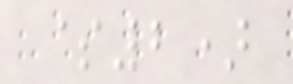$2)
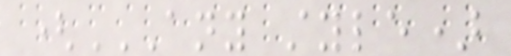(ANY STYLE)
